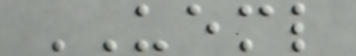UEML
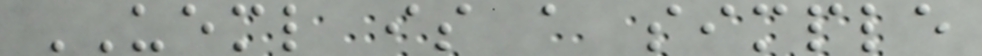UEML is a simple
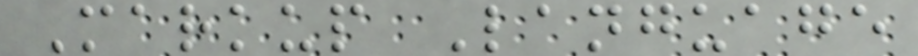Markup Language
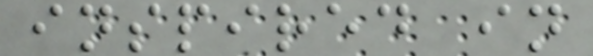inspired in
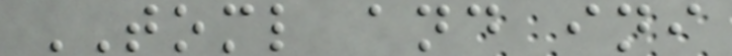TOML and ini
